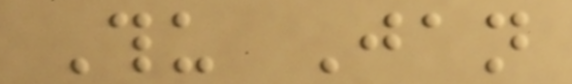Thu Jan
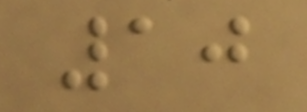10
